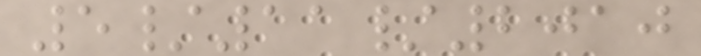5/11/2010
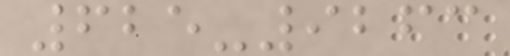625-9263
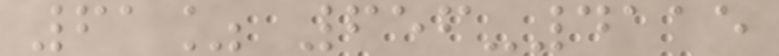61% 656-4115
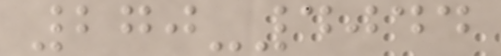270-4044
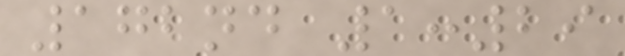172nd 1:29
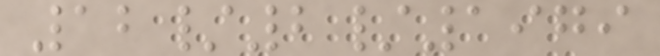12/2/1979
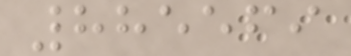885569
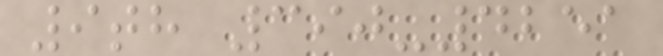9th 390-4251
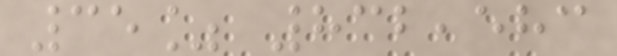35% 832,583
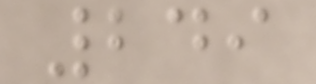249
